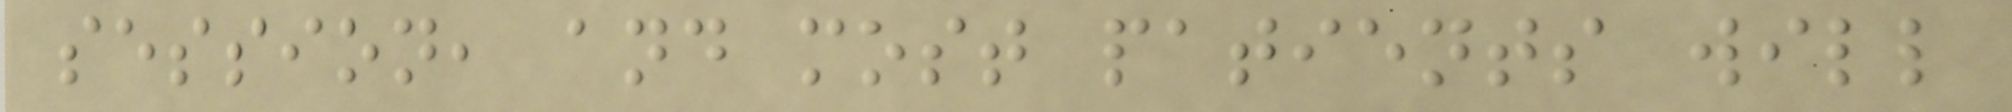session, and most patients will
